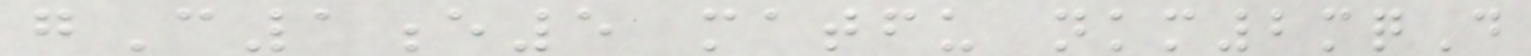gC1e5 matfu nkm2mqD
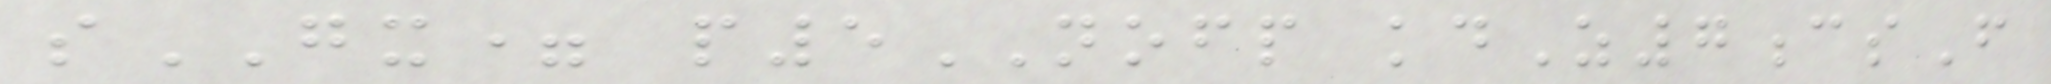sGX= p5NOFP kdZ7csF
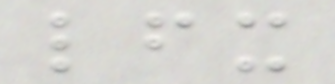lfx
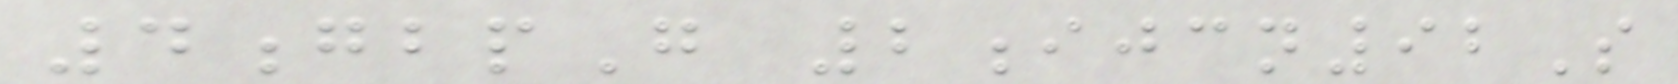4gbpG 2ijcn92S
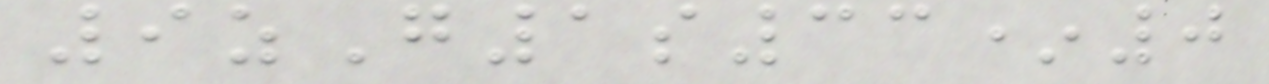9zG1s33*0
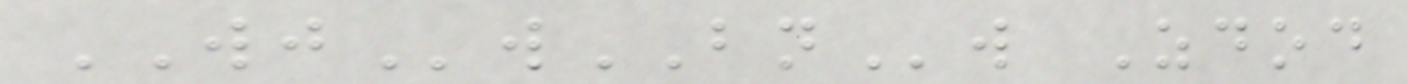WJwBNw Zdod
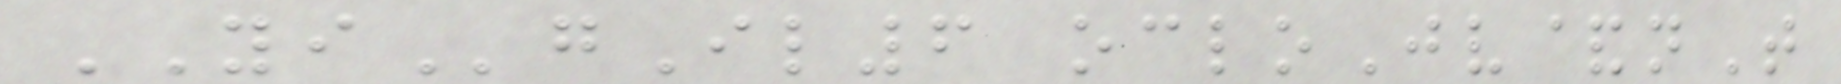YIgIl6 ocloJv&nT
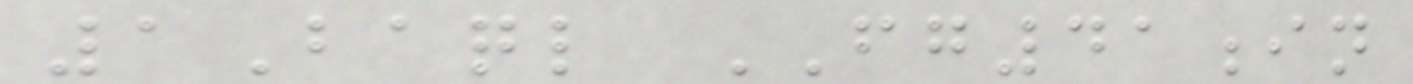1Baql FG41in
